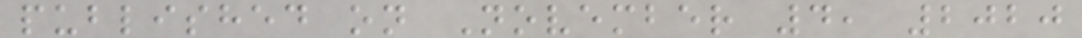published on November 4, 2020
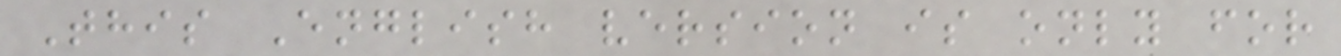This English version is only for
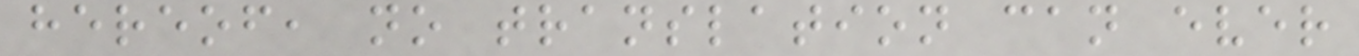hereof, no translation can ever
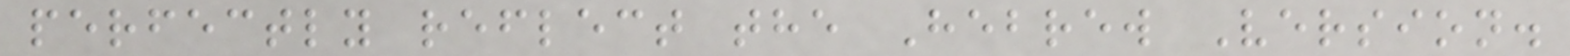perfectly reflect the Hebrew Version.
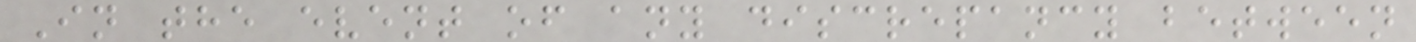In the event of any discrepancy between
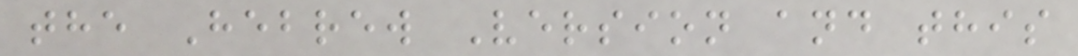the Hebrew Version and this
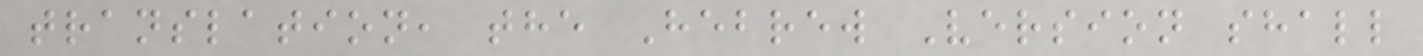translation, the Hebrew Version shall
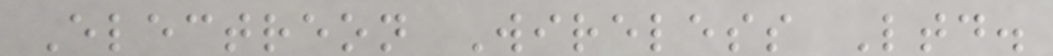Electreon Wireless Ltd.
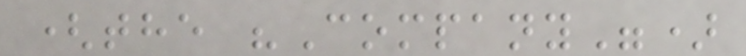(the "Company")
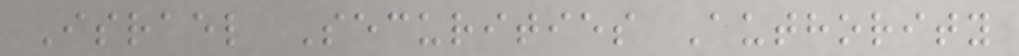Israel Securities Authority
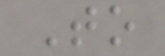To
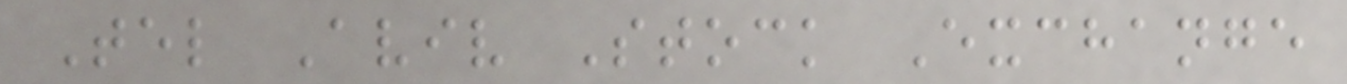Tel Aviv Stock Exchange
